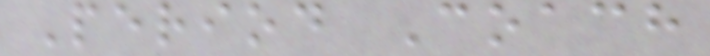Period Coach
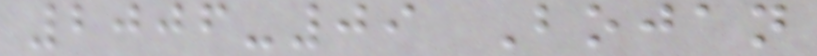2006-09 Bojan
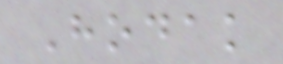Hodak
